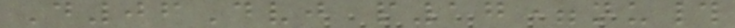D06Dvj p17=nu#
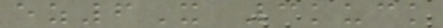ez6X 3kuck
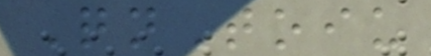QnToiu
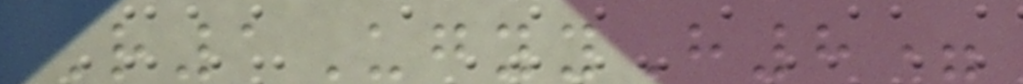R1UgyyH8=
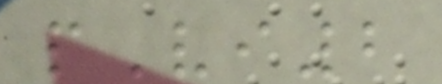pVi2
